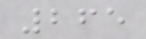265
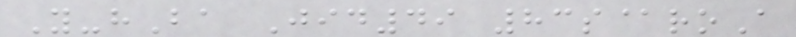Y-hBa Jid49 83s@roA
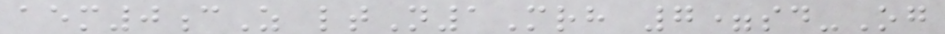aem0cZ ltN1Mrh 7=sd-Og
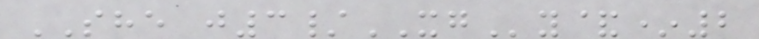SHE j3/XGy&*2
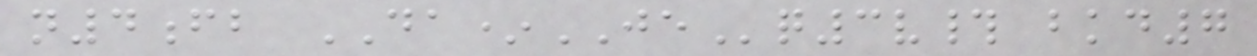n4fb DA*JEq3v# bkd7
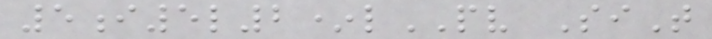5i5l2*lPV SiT
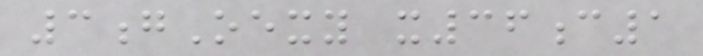3gOexy x36c1
